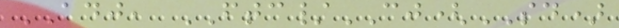ADJ, FTC/CJ(SD)
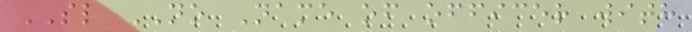SL NO Name of officer with
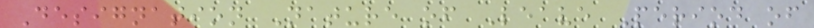Designation Nature of Leave Period of
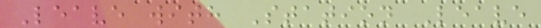Leave with Station Leave
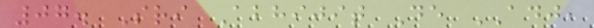07. Sri Abhijit De ADJ,
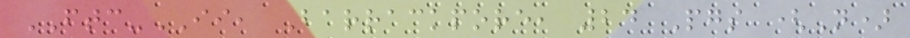FTC-II, Barrackpore, 24 Pgs (N)
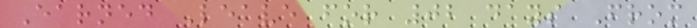Earned Leave for 02 days From
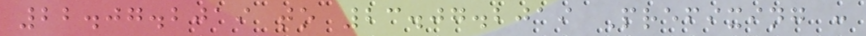22.07.2019 to 23.07.2019 Prefixing :
